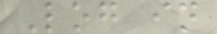Log in
